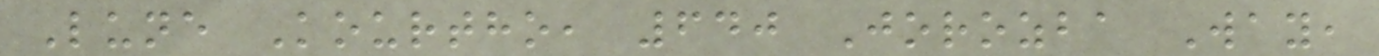Lune Kourtho, 640 Jorozba Way,
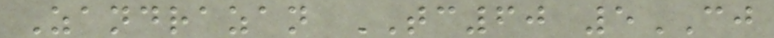Zandrazan TC60 5CJ
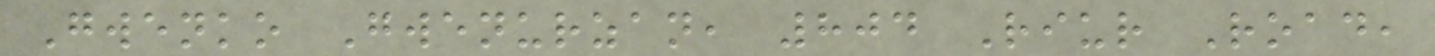Gwenko Gwenurzan, 804 Riur Road,
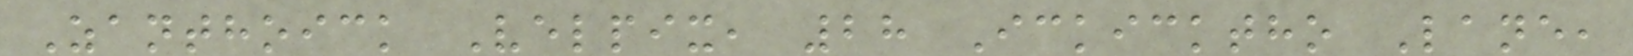Zanthoick Velpix, 28 Ickicktho Lane,
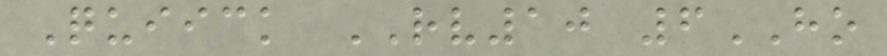Quiick RV10 6HO
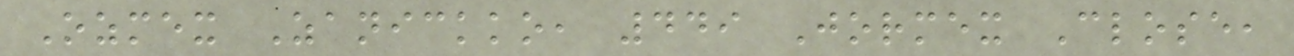Ozmex Zanickko, 449 Jormex Close,
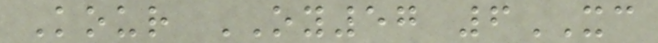Kour OY57 6XC
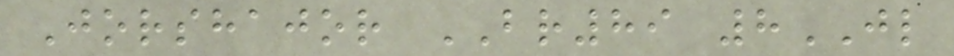Jorshajor BR89 8JL
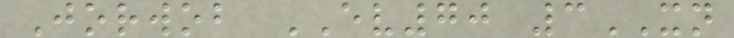Jorwob EV70 3XN
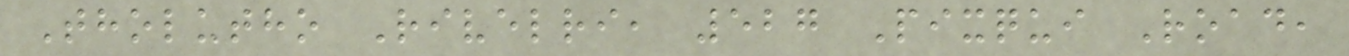Tholutho Rivelri, 527 Pixqui Road,
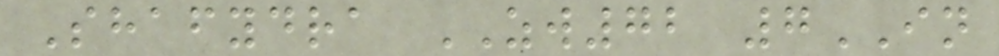Shafydra ZW72 7IN
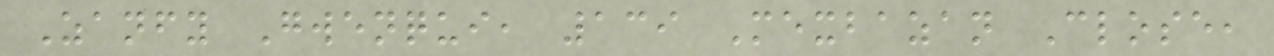Zanfy Gwenqui, 139 Mexbazan Close,
